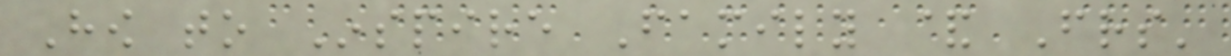How to Inspire Family & Friends'
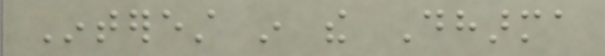Interest in the Dharma
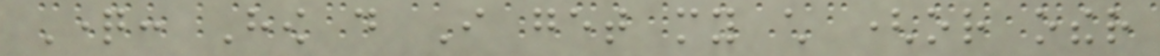Question: How do I get my child (or other
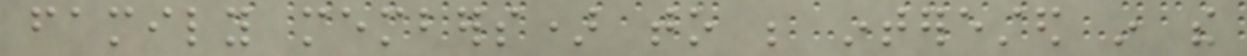family members) to be interested in the
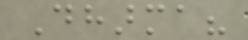Dharma?
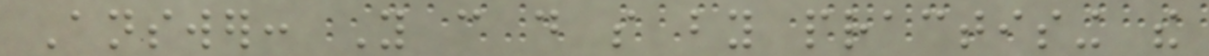Answer: You can do so by practising the
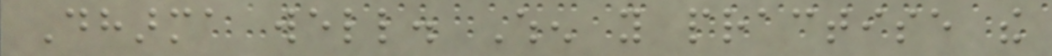Dharma well. When you practise the
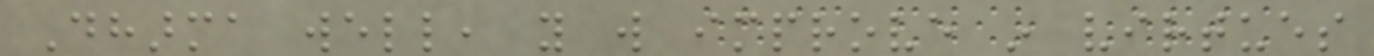Dharma well, you will improve in virtues
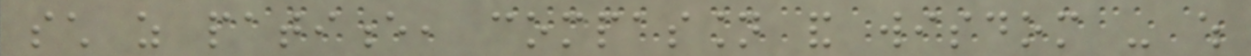such as patience, compassion and wisdom - which
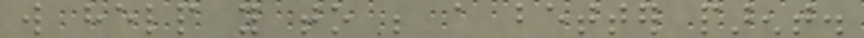will help you to be a better parent.
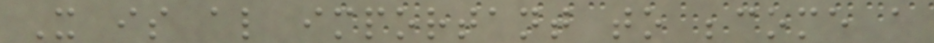It is also important to become a
